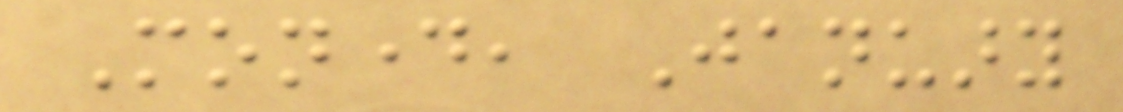Monday, January
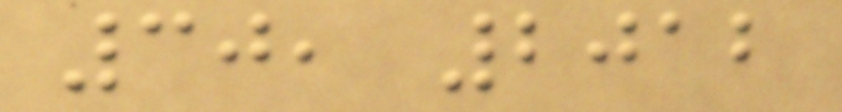30, 2012
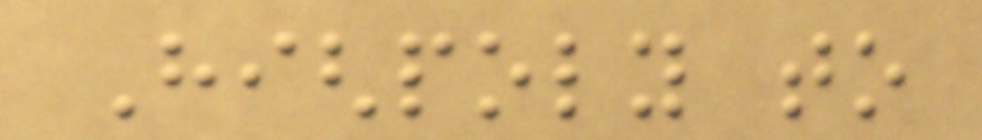Highpoly to
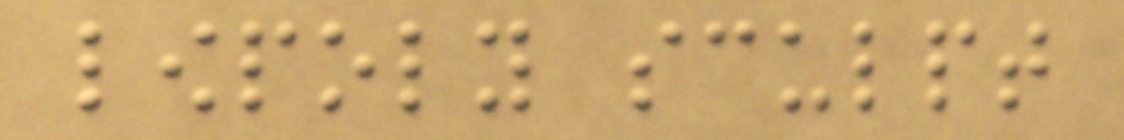lowpoly sculpt
